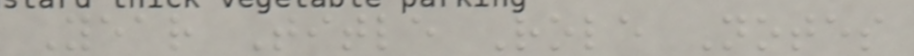Year Title Role Notes
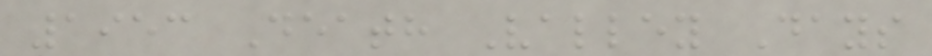1953 Death Valley Days
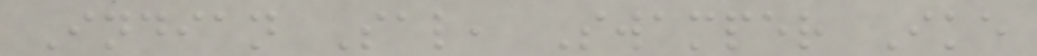Indian Sal, Swamper Ike
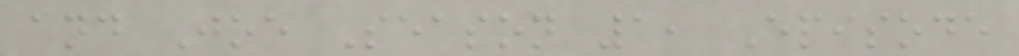and Joe Season 1, Episode
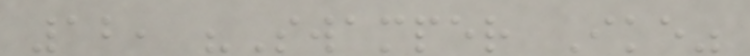12, "Swamper Ike"
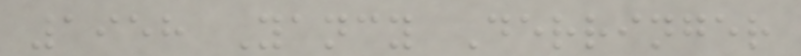1958 Yancy Derringer
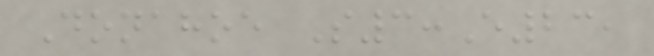Donahoe S3:E23,
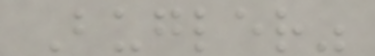Bugler"
